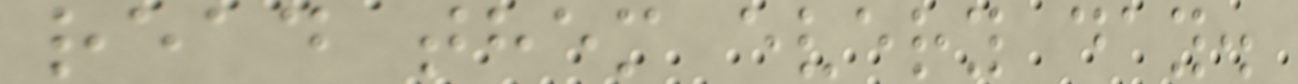read them every day.
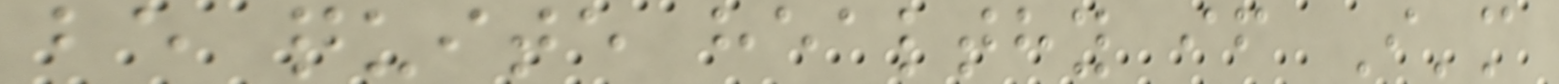be quite healthy if I'm
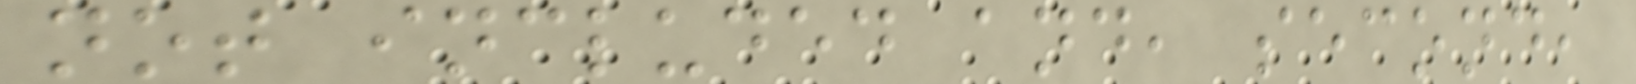not included and, second,
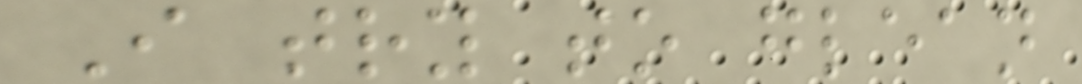I try to glean
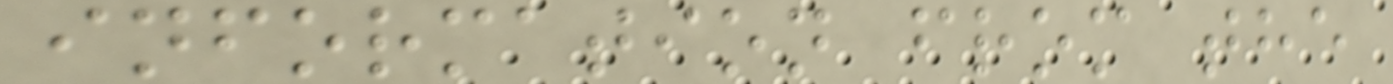information from the
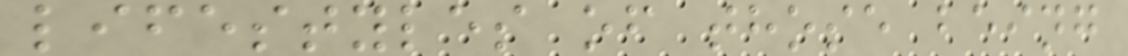lifestyles of those being
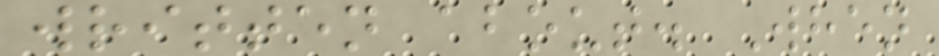written about. When
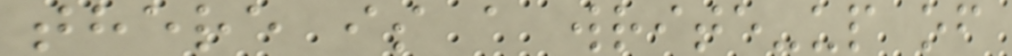there is a write-up of
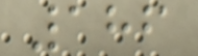186
